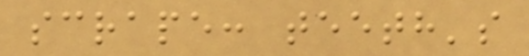scrape: teeth's
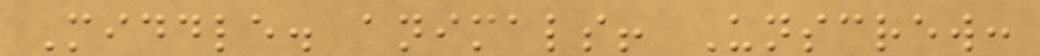Middle. animals! Unscrew:
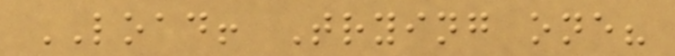LOAD! Trying one?
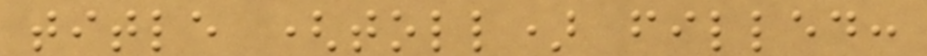title (toll) filled:
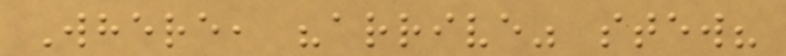Where, "arrive" stew?
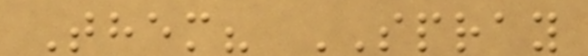Them? SPRAY
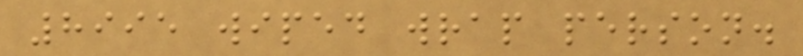8995 wiped wrap person.
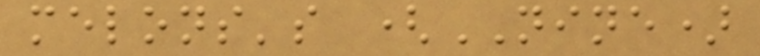melons's (NINE)
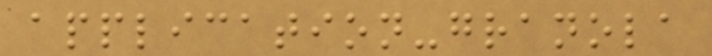application-granola
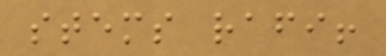stems rafi!
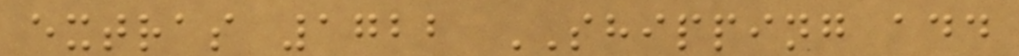extras 1722 SHIPPING add
